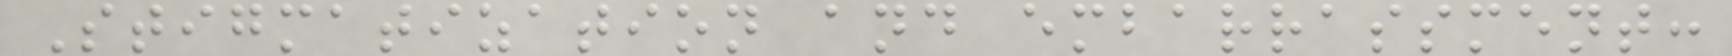Stigmatization and embarrassment:
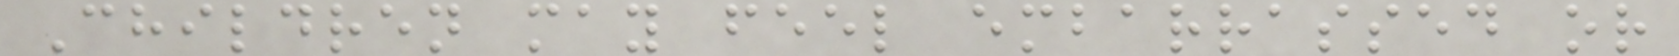Children may feel embarrassed or
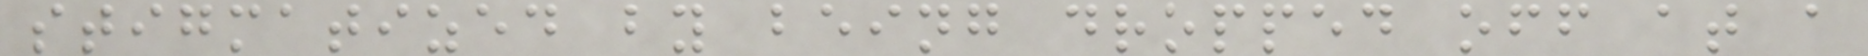stigmatized by being dropped off at a
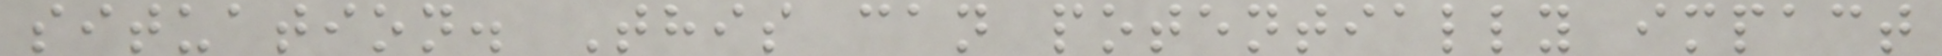situation. This can potentially impact
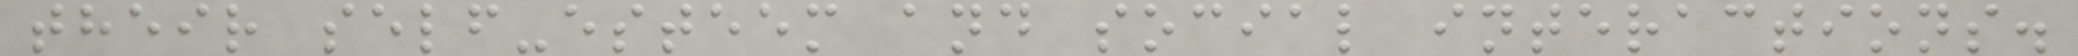their self-esteem and social interactions.
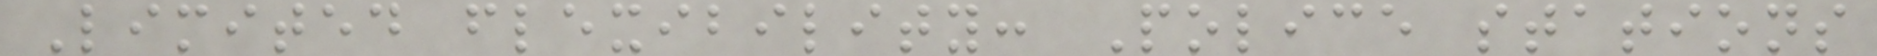Limited flexibility: Police stations
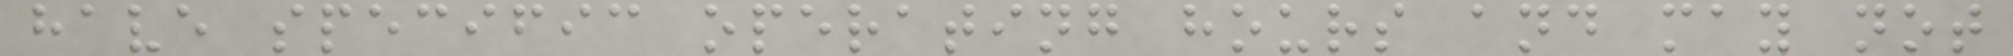have specific operating hours and may not
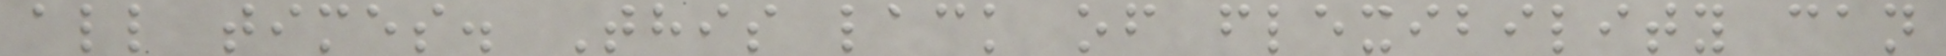all times. This lack of flexibility can
